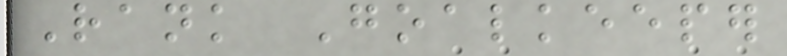Rank Goalkeeper
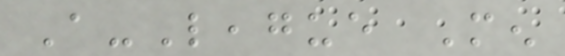A-League Men
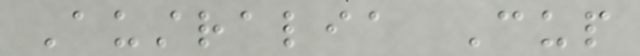Australia Cup
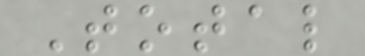Total
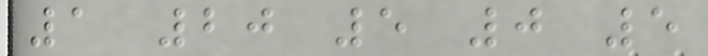1 20 5 0 5
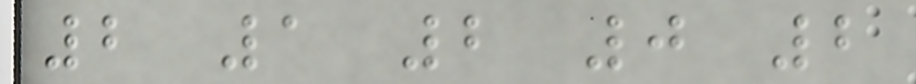2 1 2 0 2
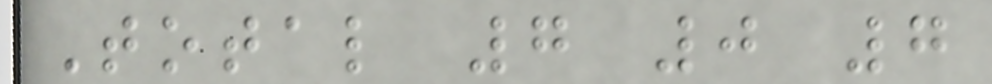Total 7 0 7
